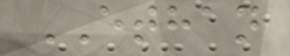ETHAN
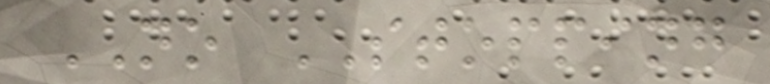NO STOPPING
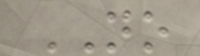NO
